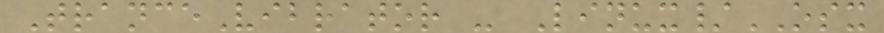TranceVibrator - Linux/OSX
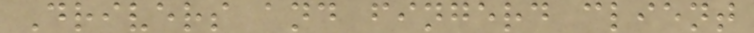Drivers and fingerd client
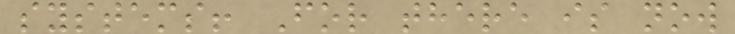systems! For there is now
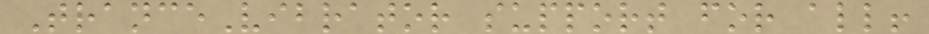TranceVibrator support for all!
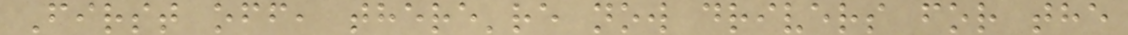First off, there're now drivers for the
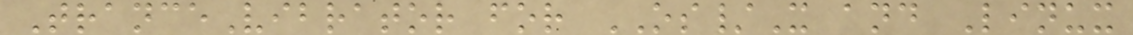TranceVibrator for OS/X and Linux
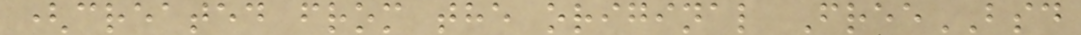(created from the original FreeBSD
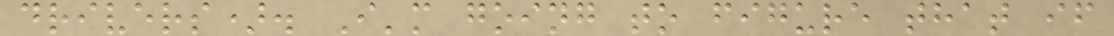drivers). I'm going to figure that if
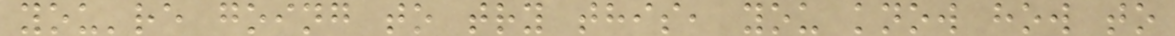you're going to try this, you know how to
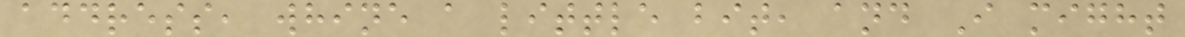address, whine a little bit, and I might
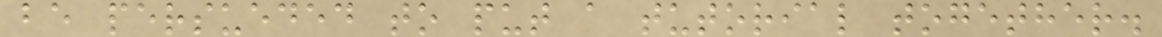be persueded to put a tutorial together.
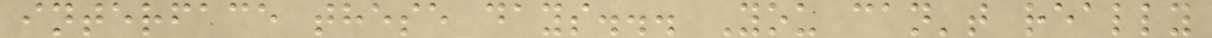interface these days... You can't really
